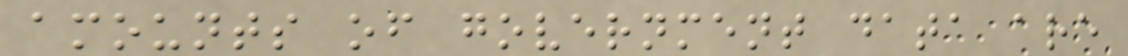amounts of government data are
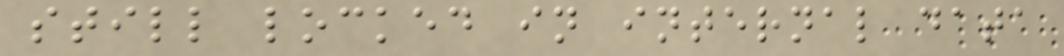still locked in internal data
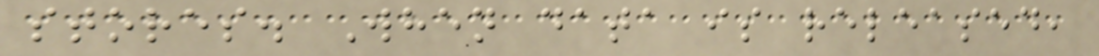stores. When data is released,
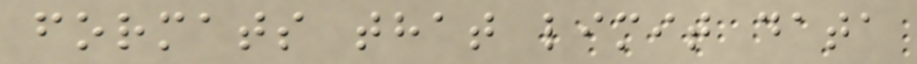formats that limit data
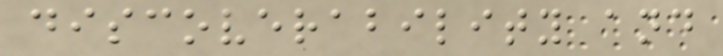discoverability and
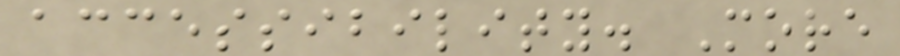accessibility. More
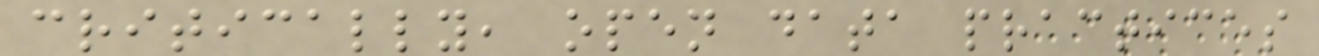critically, open data practices
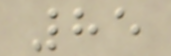85
